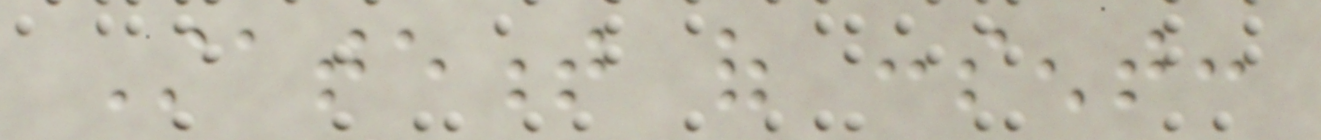Statement of consent:
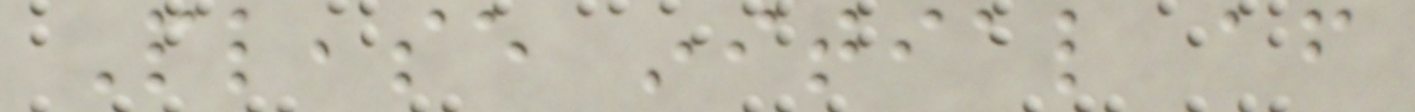Please initial after
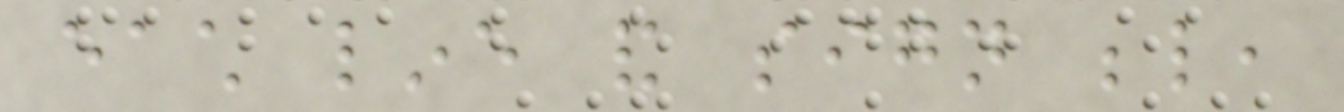each line and sign below,
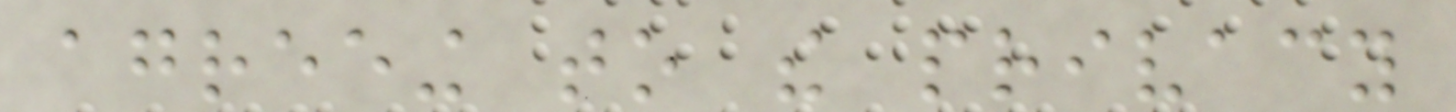agreeing to the privacy
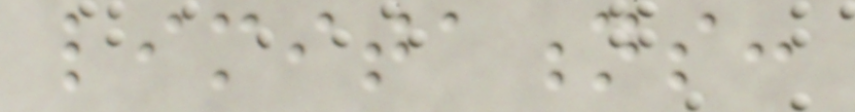limitations:
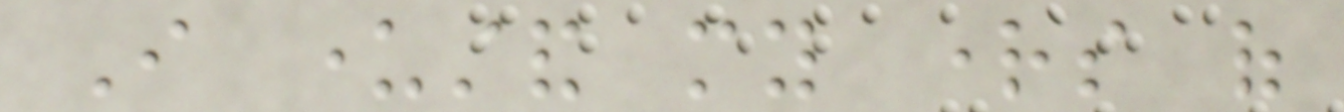I understand my rights of
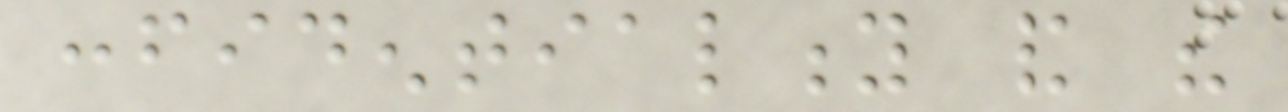confidentiality and the
